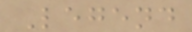Legend
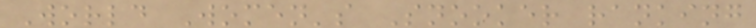World Women's Snooker ranking
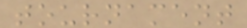tournament
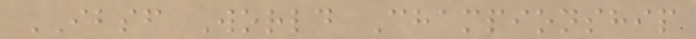IBSF World Championship
